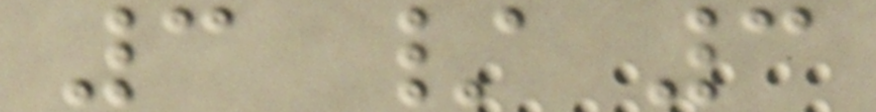3 / 3
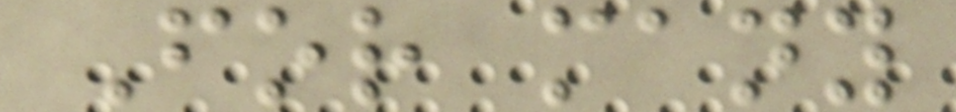For many
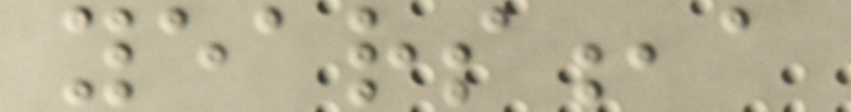years,a
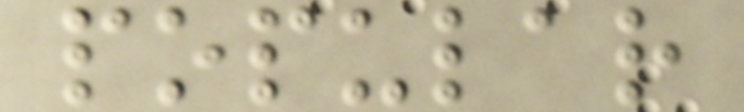popular
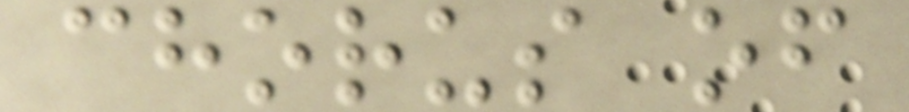chorus of
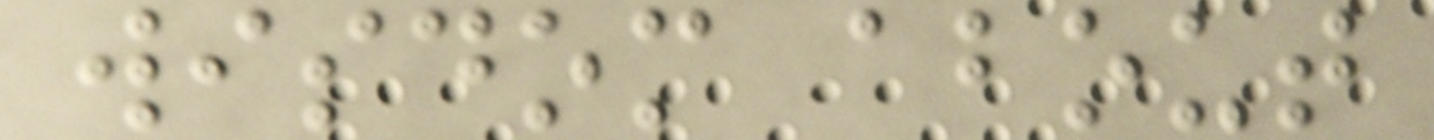wisdom about
